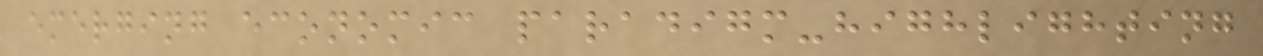emerging economic paradigm-highlighting
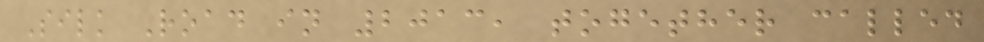Silk Road in 2013, together called
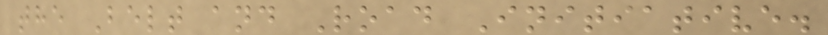the Belt and Road Initiative.
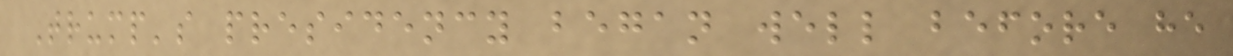Trump's presidency began well before he
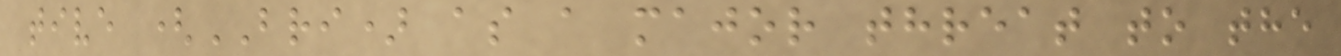tive (BRI) as a major threat to the
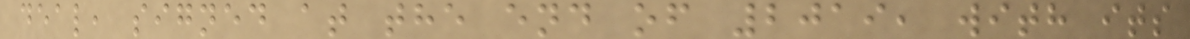deal, signed at the end of 2019, with its
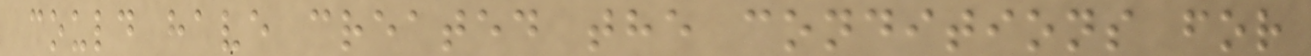could have created the conditions for
